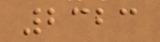2323
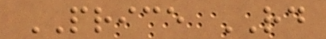PRICE RD
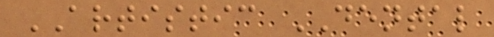ARTISTIC DENTAL
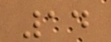14
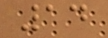14
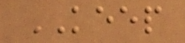KEEP
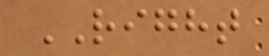RIGHT
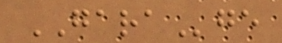GARAge
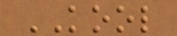KOOL
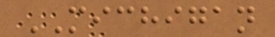MICHIGAN
